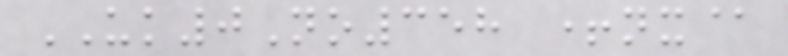UK0No358 +nx@
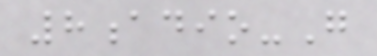8adio-G
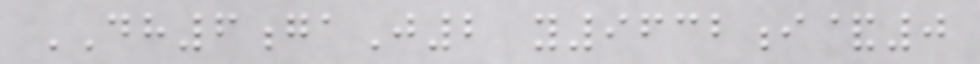DH6gaJ2 y9632i&0
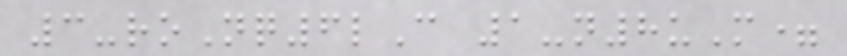3-roNq6lC 1-n8uM=
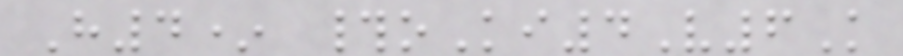H4* #oKi4V6K
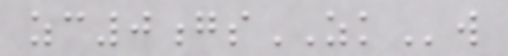zc0gsZKw
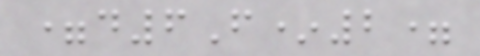=d6F*2=
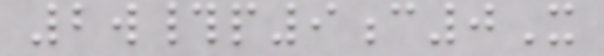2w#p9c0X
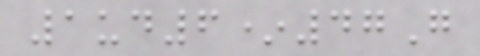1ud6*47G
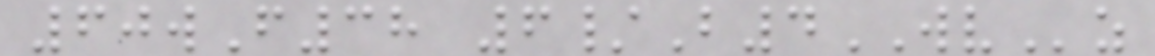60wF38 6/B4WVz
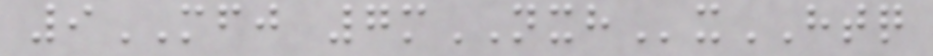9MFJ 7mNXHxHTQ
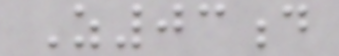Z03d
